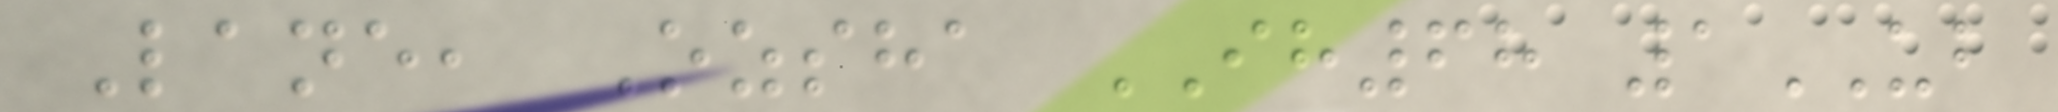Lane, Ozsha IH68 1UB
